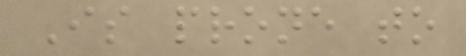Is prone to
